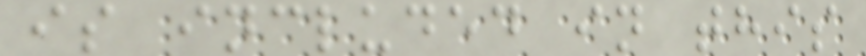is included in this
